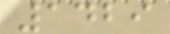1429
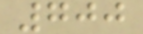700
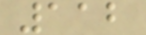112
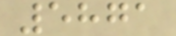5871
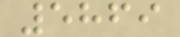5869
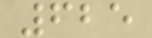625
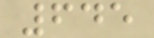645
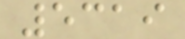5319
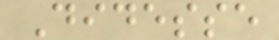Didesse
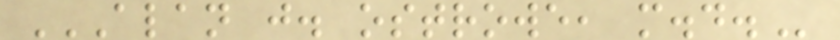ALAN J. OSTROWE, M.D.
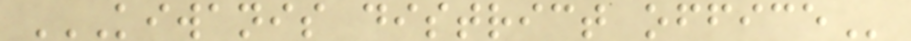KIWANIS DISTRICT OFFICE
